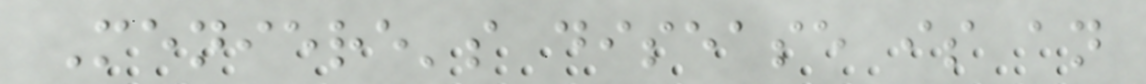Meniere's disease is an
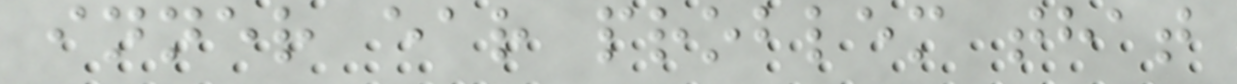inner ear problem that
